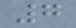7
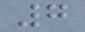7
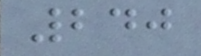240
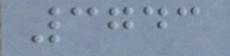3743
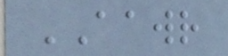AAWR
